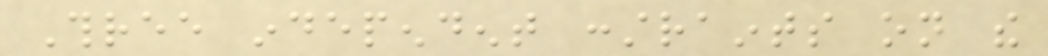Three independent constraints on the
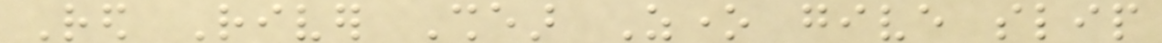Red River Shear Zone give slip
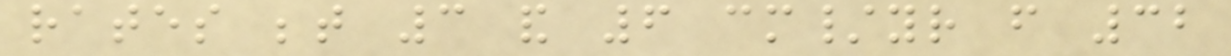rates between 3 and 6 cm/yr from 32
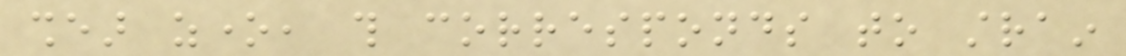shear zone, this corresponds to strain
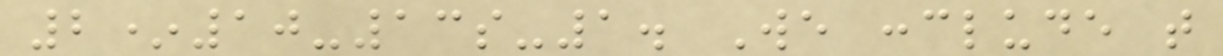2*10-13s-1. We conclude that
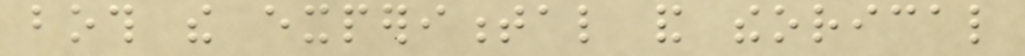both the experimental and theorical
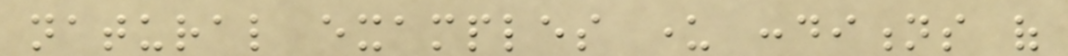natural examples under conditions of
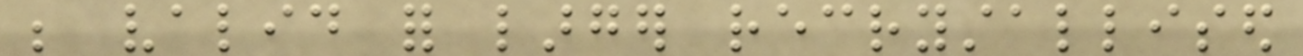be valid for larger recrystallised
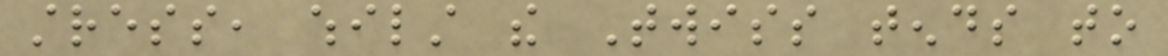stress, whilst the Twiss tends to
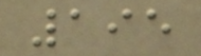195
